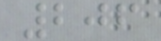206
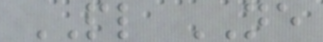PL NE
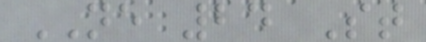NE 24 St
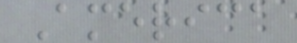America
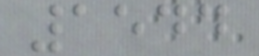1544
